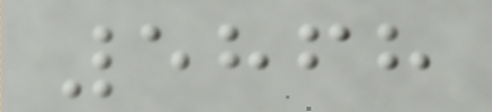5868
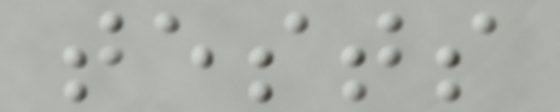tests
